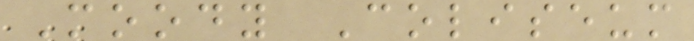Moody Coliseum
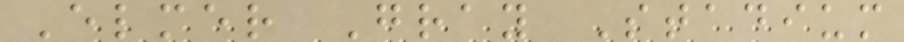Elmer Gray Stadium
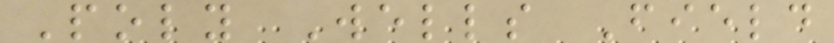Poly Wells Field
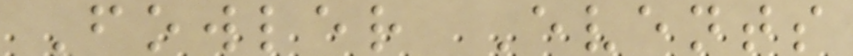Fowler Events
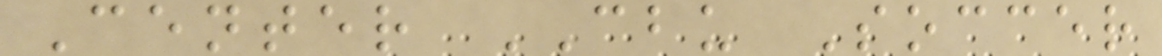Center CBU Soccer
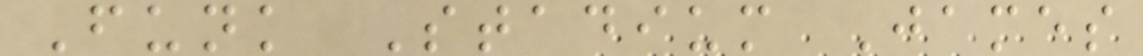Funk Stadium James
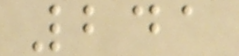241
